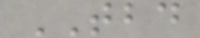TBD
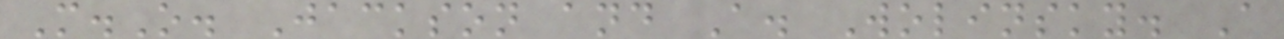M.O. Jackson and A. Wolinsky. A
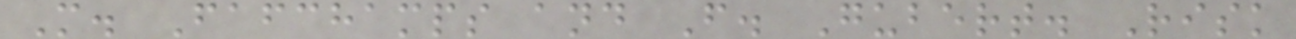M. Fafchamps and F. Gubert. Risk
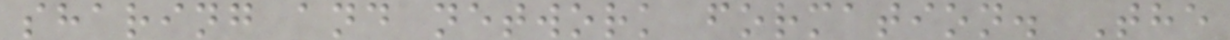sharing and network formation. The
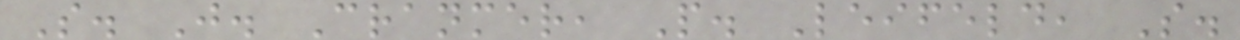S. J. Cranmer, P. Leifeld, S.
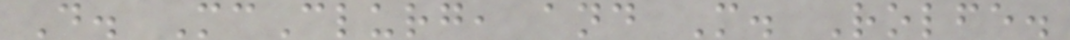D. McClurg, and M. Rolfe.
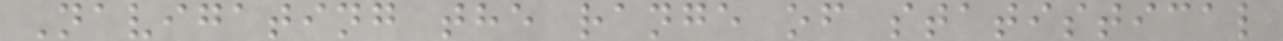Navigating the range of statistical
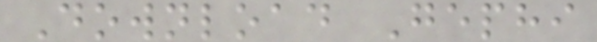Download Gephi
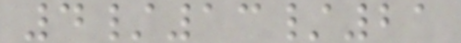4/13/21
